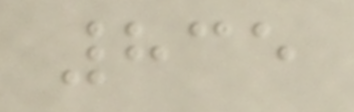835
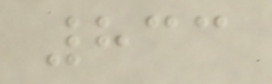833
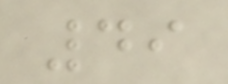49
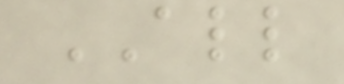ALL
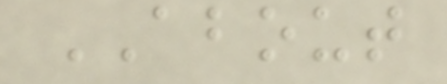ABOUT
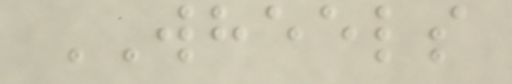WHEELS
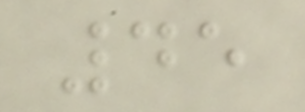45
